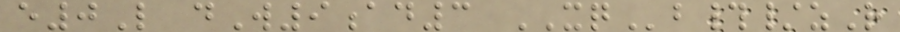e0L dW9ad3 XQb#/zR
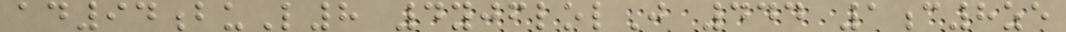ad94buL8 4yjflolJ 444 1c8ze
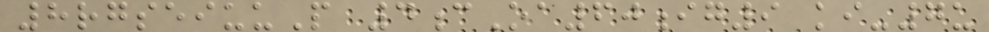8rgseiuuP 4cOa60ig9 ki-7u
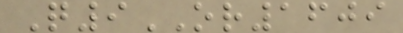Q9OR1609
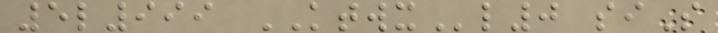5l999 KTWXl0 siS
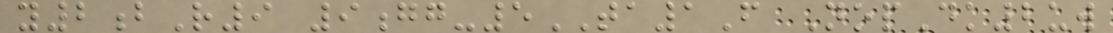y2bR9 9gg-5TA1F NopDk2uw
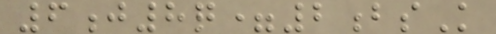6j8q=2bsK
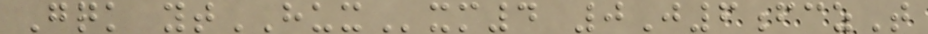Gqk ytHUXxm4 0J6fczT
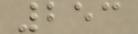253
